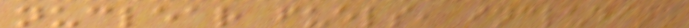nuclear fuels, including
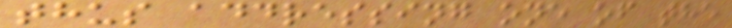thus addressing one of the
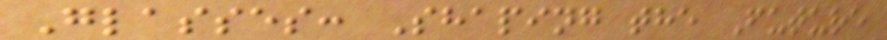Glasses: Shaping the Future
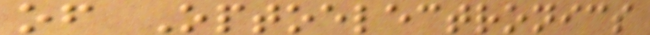of Optoelectronics
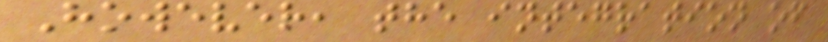However, the integration of
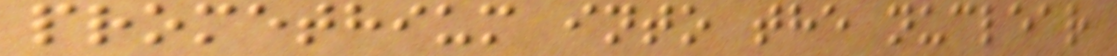promethium into the nuclear
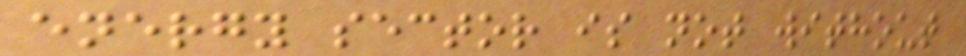energy sector is not without
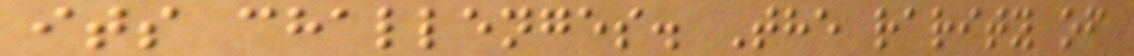its challenges. The rarity of
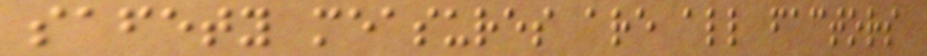safety measures are all factors
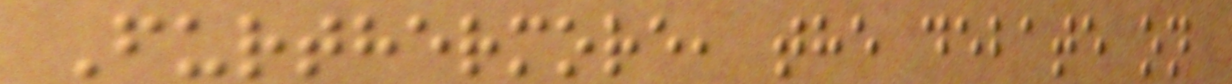Furthermore, the debate on
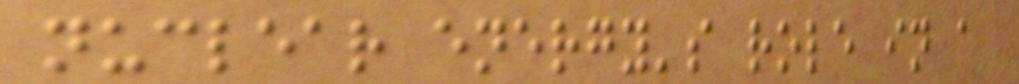nuclear energy's role in a
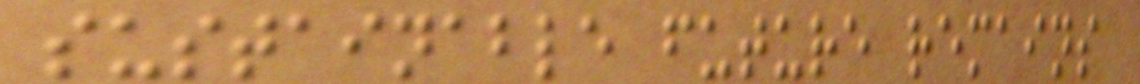sustainable future remains
